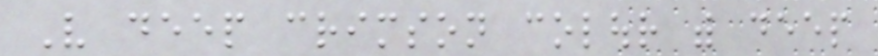Very deep crimson colour with deep
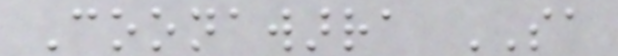Coonawarra SA
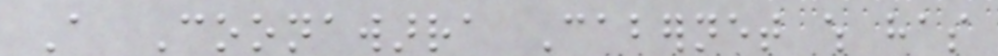A Coonawarra Cabernet which has
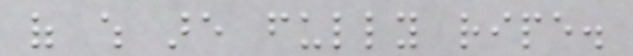of which are fully ripe.
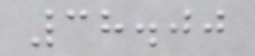38.00
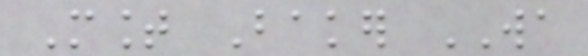Mount Baker WA
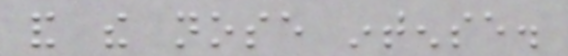and the nose intense.
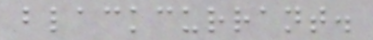blackcurrant.
